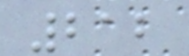212
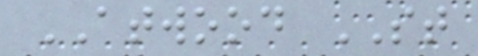ATWOOD ST
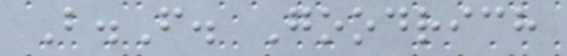B.F. Goodrich
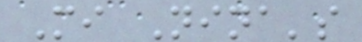Mi Nina's
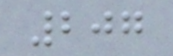207
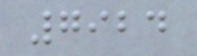7924
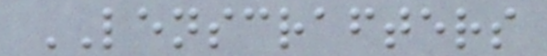LENSCRAFTERS
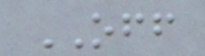OFF
